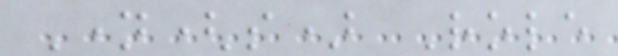Name(s) Role
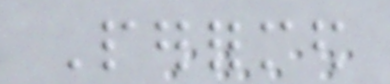Performed
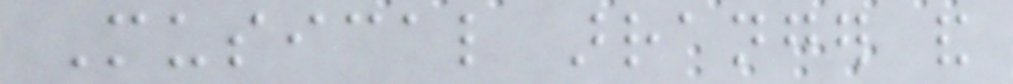Musical arranger and
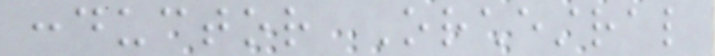conductor Orchestral
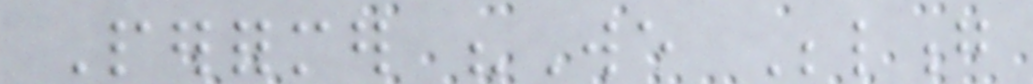Performer "We Belong
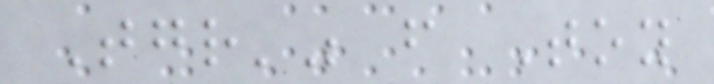Together'" from Toy
